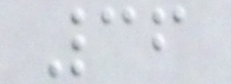36
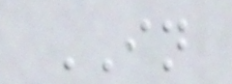IN
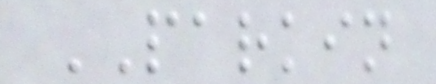PARKIN
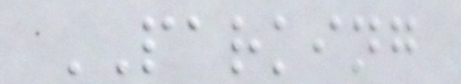PARKING
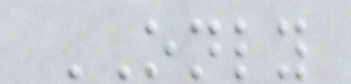ONLY
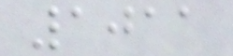1011
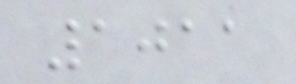1011
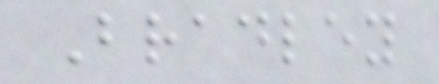Bradley
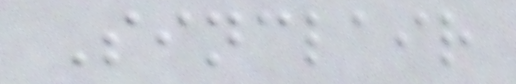Sinclair
